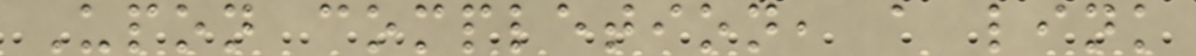Upon completion, a link
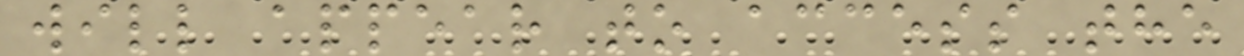will appear to access the
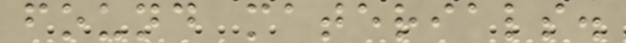found materials.
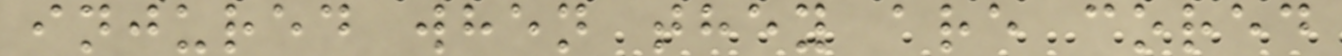injured when they are cored
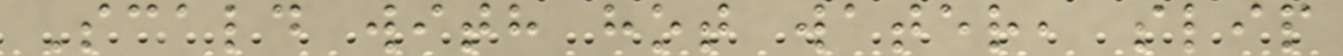Scald with hot water, slip
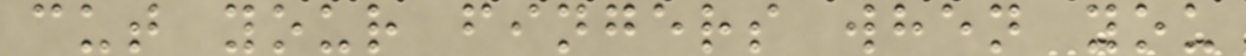cut your fingers when you
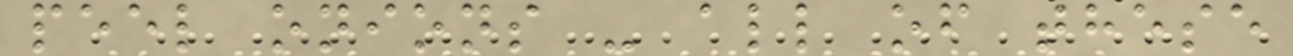peel onions - all of these
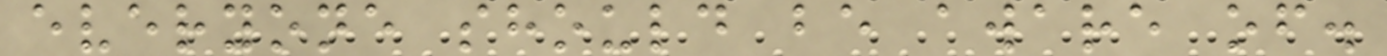everyone should be aware of.
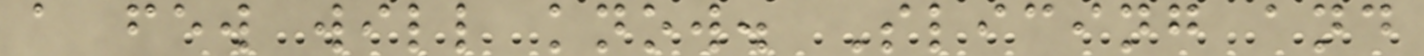a few will know. Slicing and
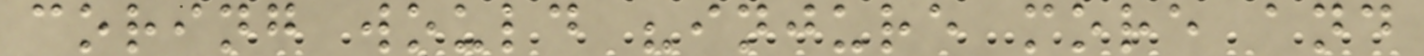coring would "injure more and
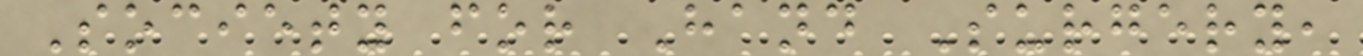Society for Hand Surgery,
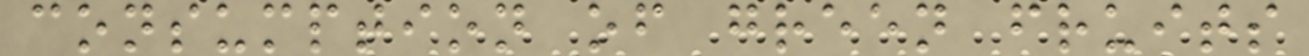consumption of green fruits
